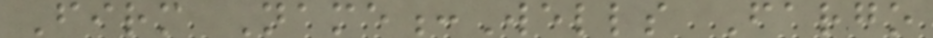Firm Name:Wells Fargo
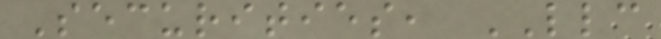Securities, LLC
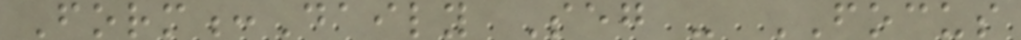Form:Daily Seg - FOCUS
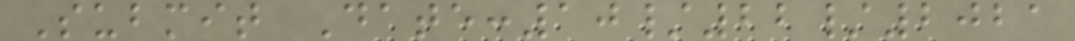Submit Date:10/22/2021
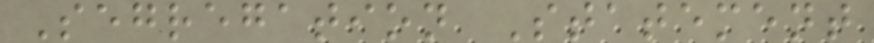Segregation Statement
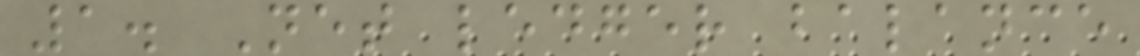1. Net ledger balance
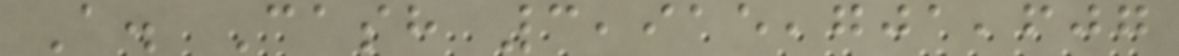A. Cash 3,915,701,607
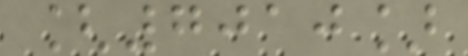[7010]
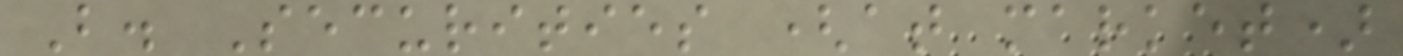B. Securities (at market)
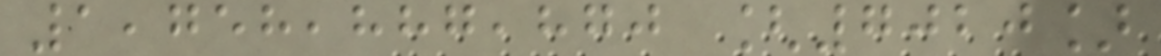1,758,887,870 [7020]
